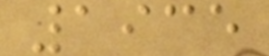1935
